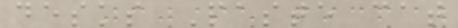desks Paste cat
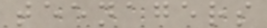teenagers
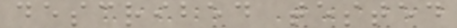described tested
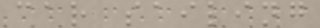car sailing
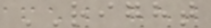RIGHT
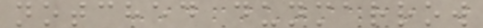notched dunmarrow
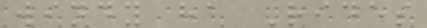windy ha Rides
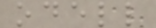odell
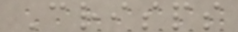Crisps
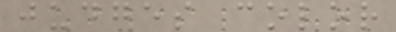judges color
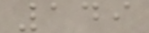149
